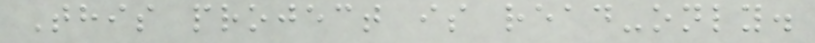This project is read-only.
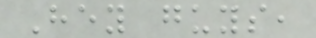Hey guys,
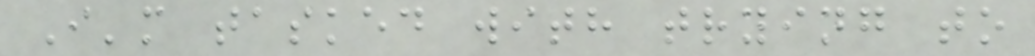I'm tasked with trying to
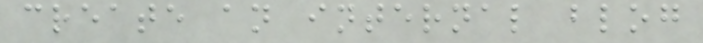create an internal blog
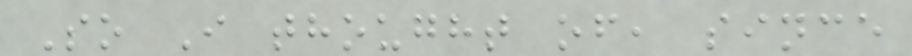So I thought of, since
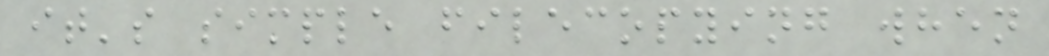it's simple filecopying when
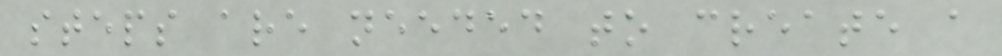steps are needed to create a
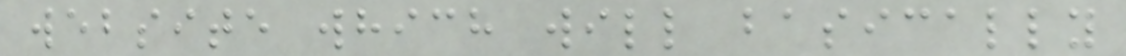website which will basically
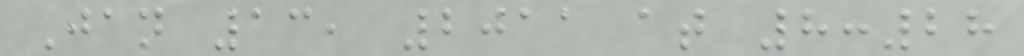Jan 13, 2011 at 8:28
